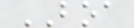BOA
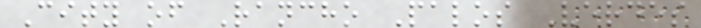City of Rancho Palos Verdes
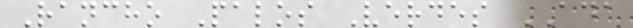Rancho Palos Verdes ADA
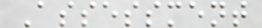Assessment
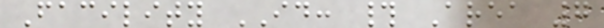Facility ID: # Area 7
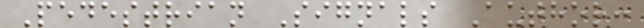Pedestrian Signals Author:
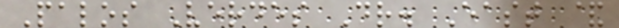Palos Verdes Dr. East &
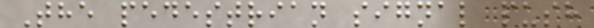The pedestrian signal push
